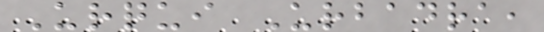Urqui Urbadra,
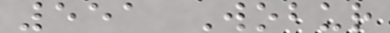551 Wobur
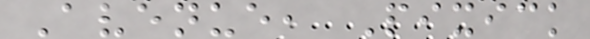Avenue, Pixick
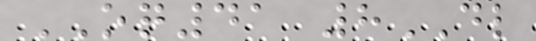OQ41 8DL
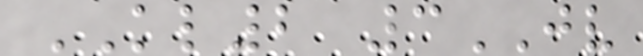KL2 3JV
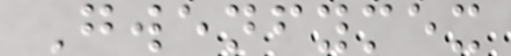Gwenfymex
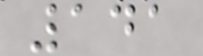141
